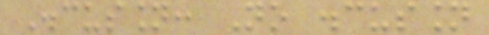Discussion: No discussion
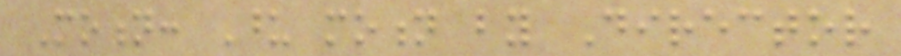Motion: Upon motion by Director
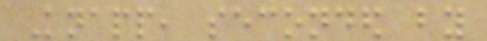Knapp, seconded by
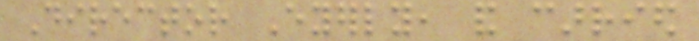Director Eyerly, and carried
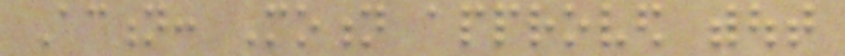Action: Motion approved without
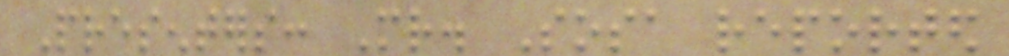Presenters: Mr. Sosa reported
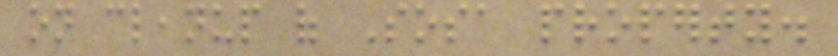on cleanup of Sosa property.
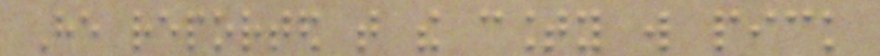He reported that the county will pick
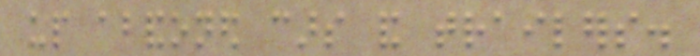up abandoned cars and trailers.
